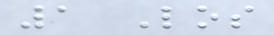1 Los
